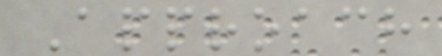Approach
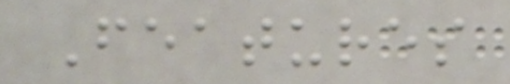Features
